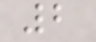2
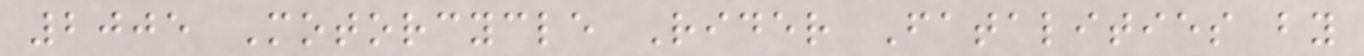2005 Motorcycle Rider Fatalities by
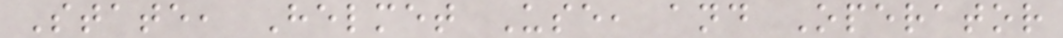State, Helmet Use, and Operator
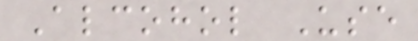Alcohol Use
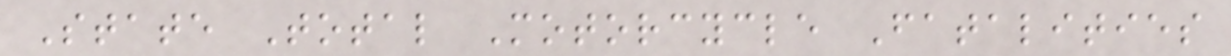State Total Motorcycle Fatalities
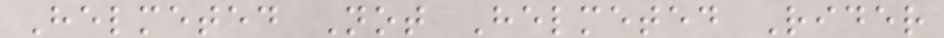Helmeted Not Helmeted Rider
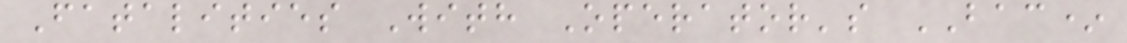Fatalities With Operator's BAC*
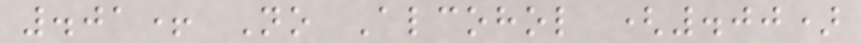.01+ No Alcohol (.00)
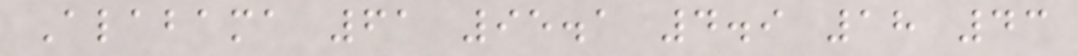Alabama 61 95.1 4.9 18 43
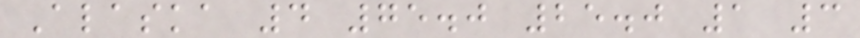Alaska 4 75.0 25.0 1 3
